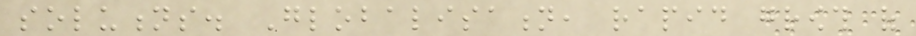solutions. Globalisation, rapid growth of
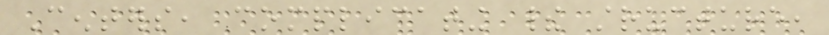Centers, complicating their structure,
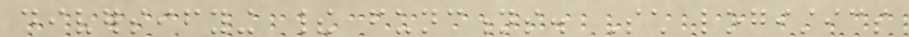diversifying their functions. Such logistics
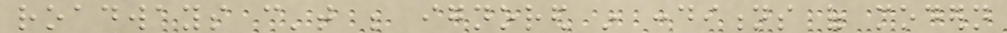roadways can't be ignored in conditions of modern
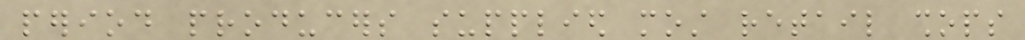period producers supplied most retail shops
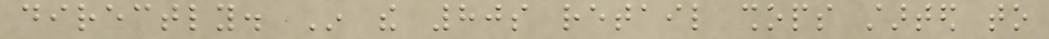directly. In the 80s retail shops started to
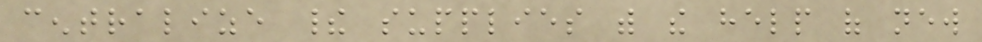centralize their supplies with the help of new
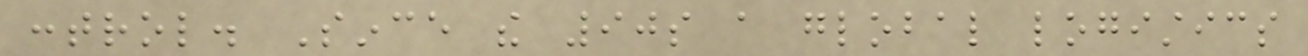control. Since the 90s a global logistics
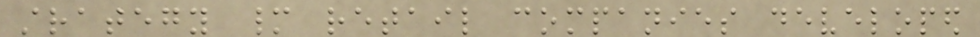strategy many retail companies developed
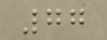77
